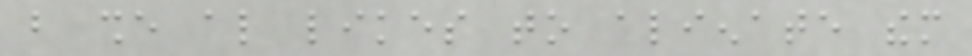but she also likes to alienate them
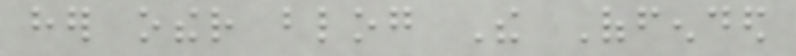her other blog The Offended
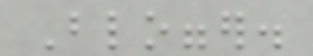Blogger.
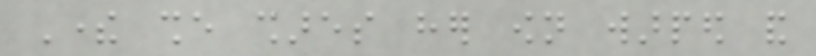There she shares her own warped and
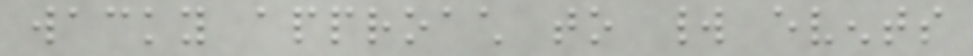wacky approach to world events
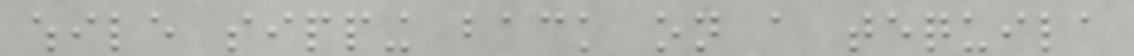while sipping back on a tequila
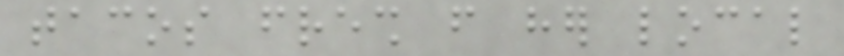tacos fresh from her local
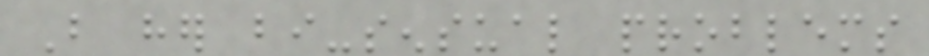But her bi-sensual problems
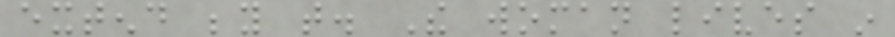extend beyond that. The woman lives in
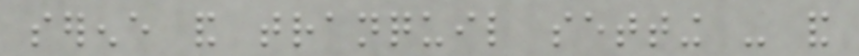serene and tranquil setting - and
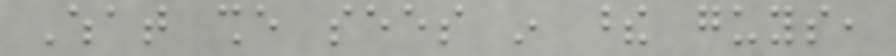What she sees in these guys,
